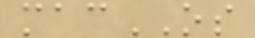macOS
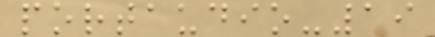portaudio-19
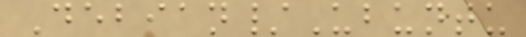Debian/Ubuntu
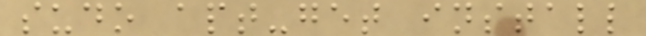sudo apt-get install
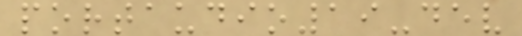portaudio19-dev
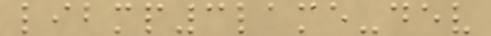libmp3lame-dev
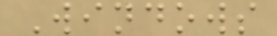Windows
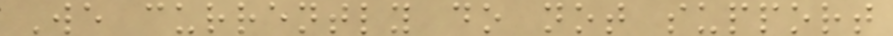We currently do not support
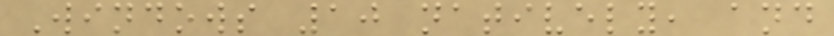Windows 10 natively, and
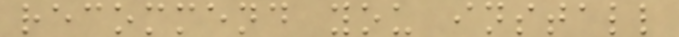recommend you install
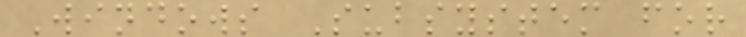Windows Subsystem for
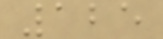125
